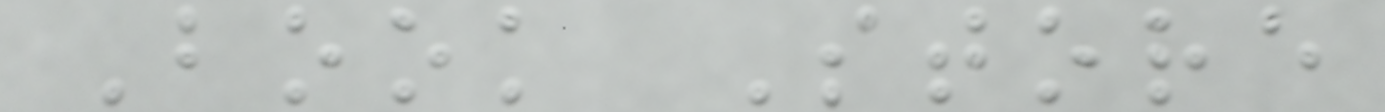Book Store
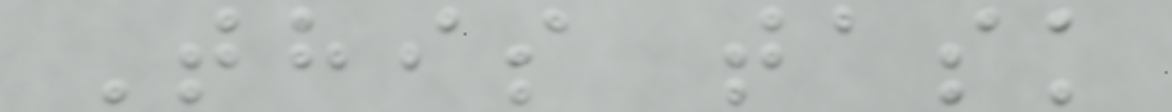This task
